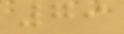79
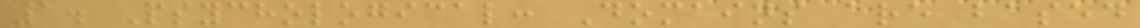1. Psychological: Domains are based
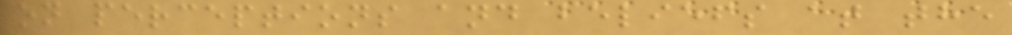on perceptions and beliefs at the
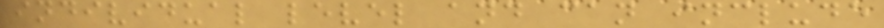individual level and can include
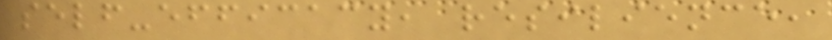self-efficacy, resilience,
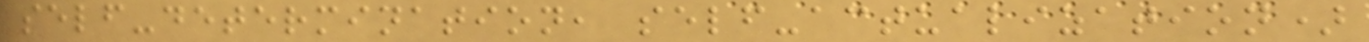self-determination, self-actualization)
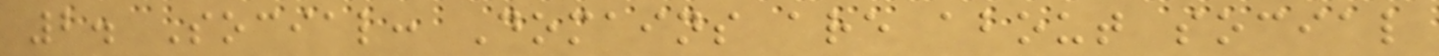2. Social: Domains are about social
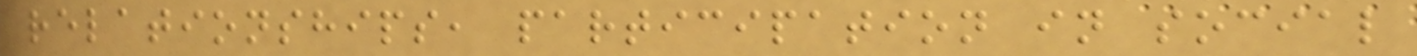relationships, participation in social
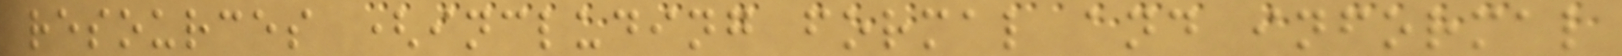resources (including formal and informal
